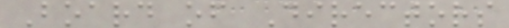Board of Directors
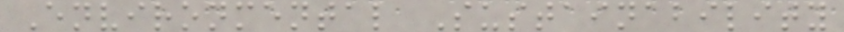Environmental Sustainability
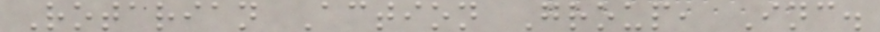Rotarian Action Group, Inc.
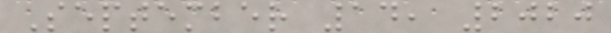September 14, 2020
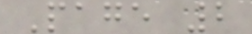Page 2
